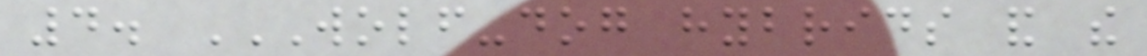4. WOLF-DOG HYBRIDS AND THE
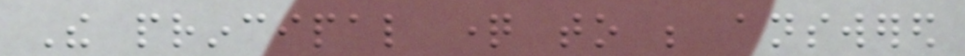The principal question to be answered
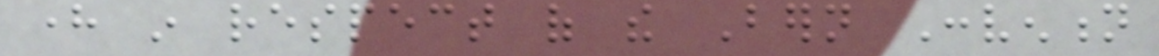here in respect of the Bern Convention
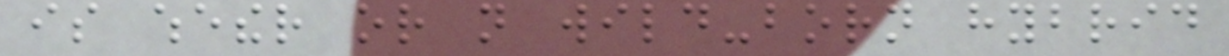is whether or not wild-born hybrid
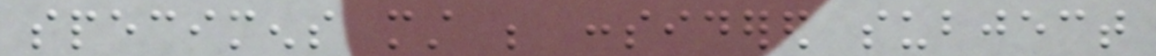specimens must be considered subject
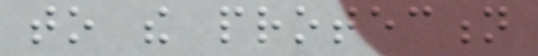to the protection
